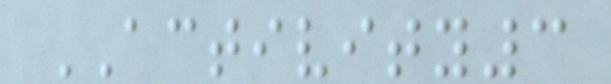ACTIVITY3
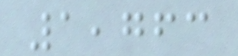1,763
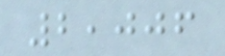2,006
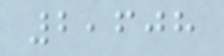2,608
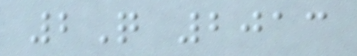2Q 2013
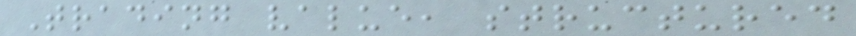Trading value, structured
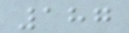187
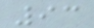93
